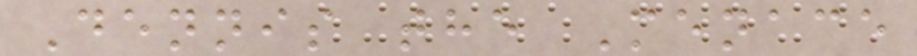Dennis the Menace
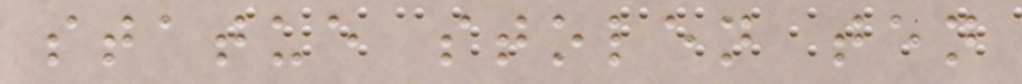statue stolen ten
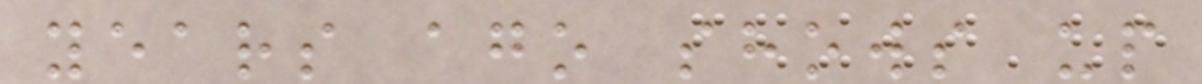years ago shows up
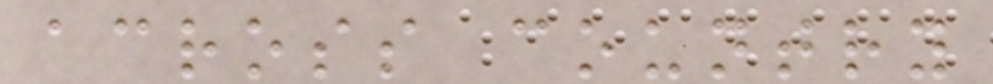across country
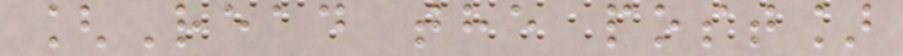[Read the post]
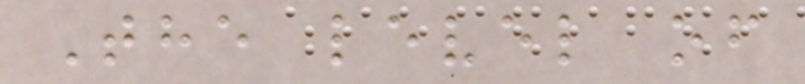The level of
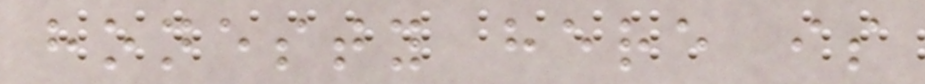honesty here is
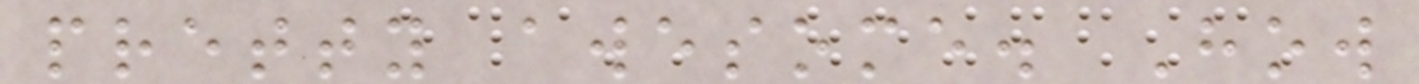pretty awesome. How
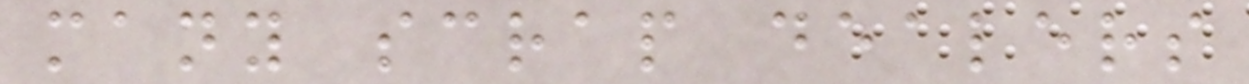many scrap dealers
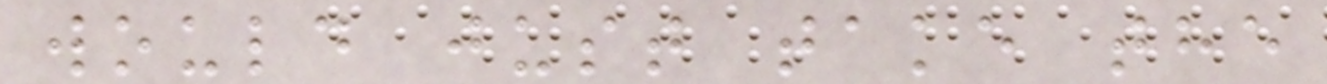would just take the
